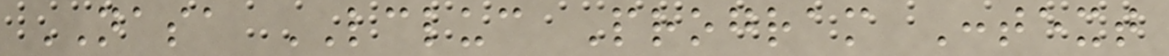NASA LCLUC Program Context
